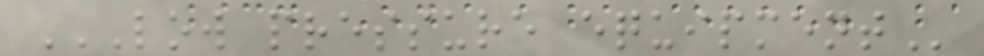LOW PRESSURE EQUIPMENT
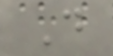D
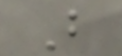B
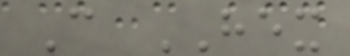C HEX
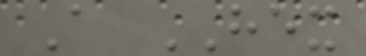A HEX
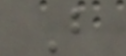B
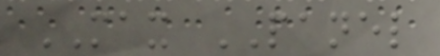MAX PANEL
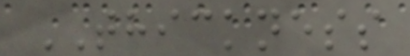THICKNESS
